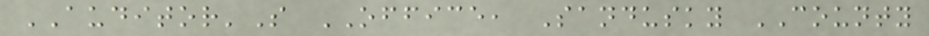AUDITOR'S OFFICE, Sandusky COUNTY
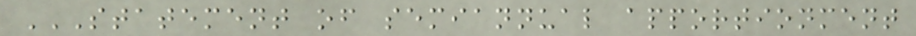STATEMENT OF SEMIANNUAL APPORTIONMENT
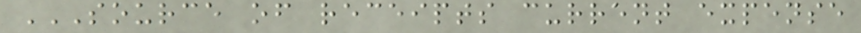SOURCE OF RECEIPTS CURRENT EXPENSE
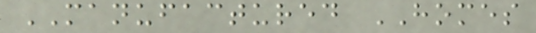MANUFACTURED HOMES
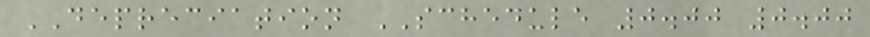DEPRECIATION SCHEDULE 0.00 0.00
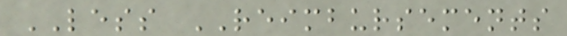LESS REIMBURSEMENTS
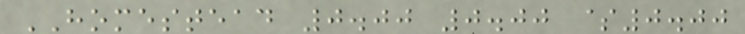HOMESTEAD 0.00 0.00 $0.00
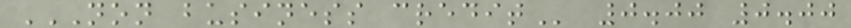NON BUSINESS CREDIT 0.00 0.00
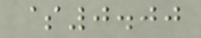$0.00
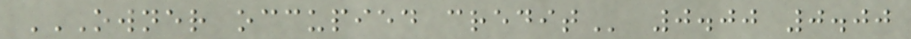OWNER OCCUPIED CREDIT 0.00 0.00
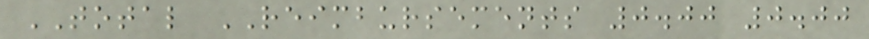TOTAL REIMBURSEMENTS 0.00 0.00
